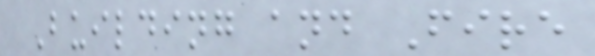Building and Fire
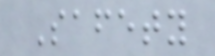Safety
